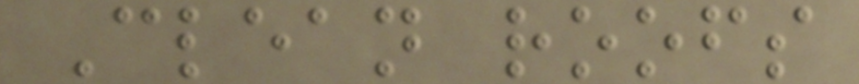Clean roofs
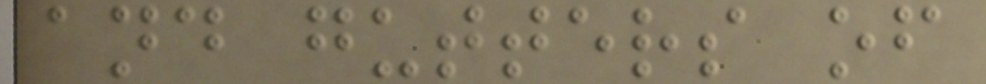and gutters of
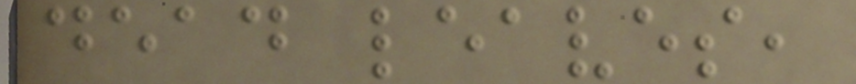dead leaves,
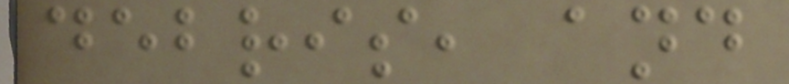debris, and
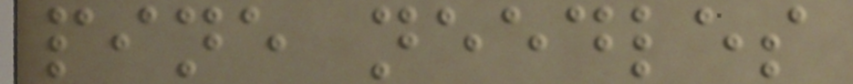pine needles
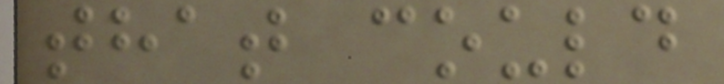that could
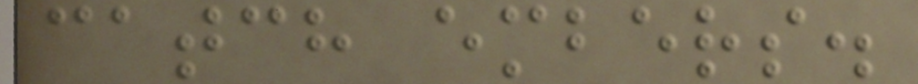catch embers.
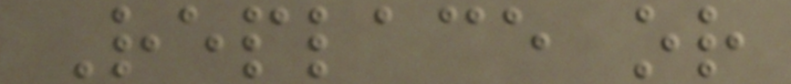Replace or
